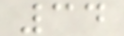34
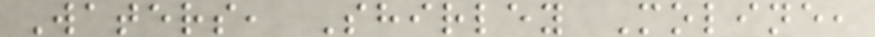Waters, Shirley Moline,
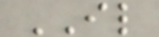IL
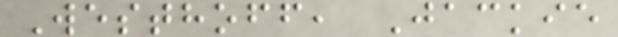Westhoff, Jackie
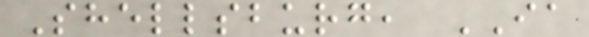Shellsburg, IA
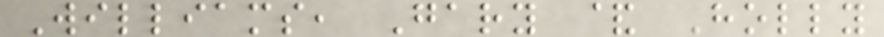Williams, Gary & Holly
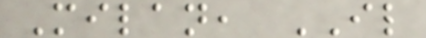Milan, IL
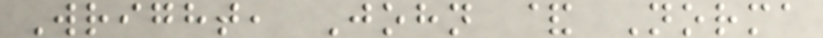Wright, John & Norma
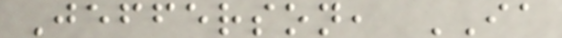Jefferson, IA
